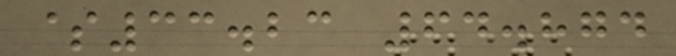$33.23 64.874
